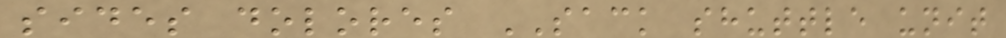sides dolores SACK shuttle unit
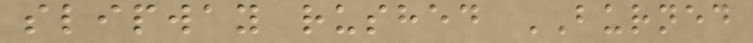slipway rushed BURNED
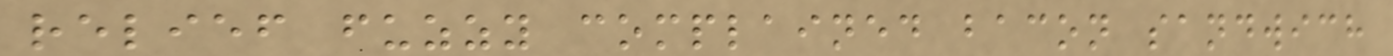relief fuzzy complained bacon sandwich
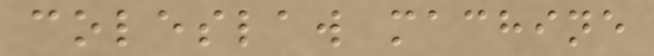coleslaw machine
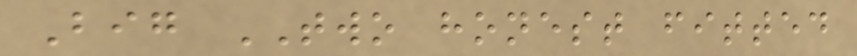Big TWO honest fitted
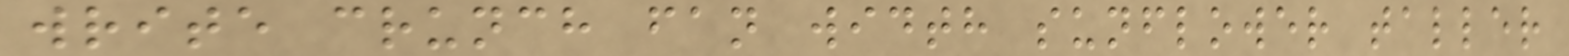write crunch fan width sunflower taller
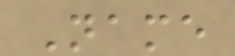Name
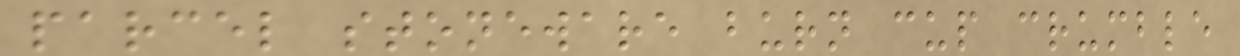parcel stoneware burn cup crumble
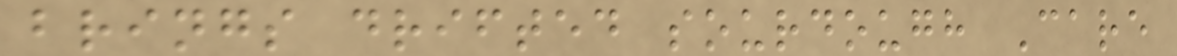brings drifted sourdough Care
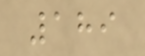189
